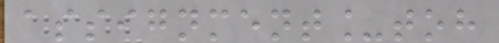assignment_toh
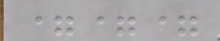===
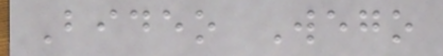Bideo Wego
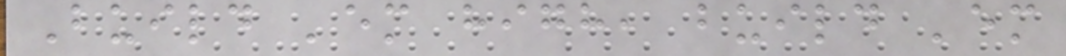Build 'em high, build 'em
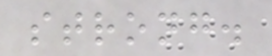strong.
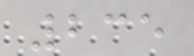235
